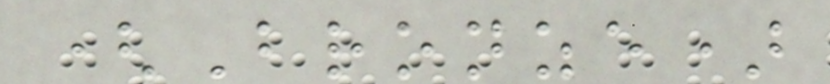(Bronze)
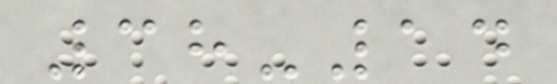38-14
